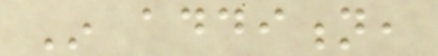In addition,
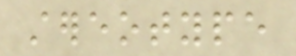stereotype
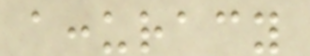accuracy
